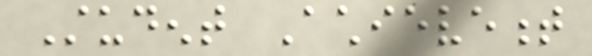Student Achievement
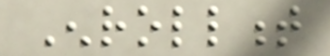Enrollment
